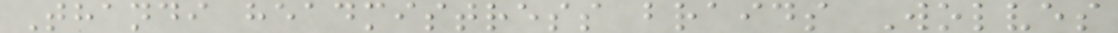Thandi headmistress braids Wolves
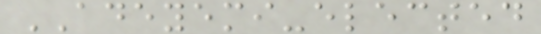ADEYEMI-elected
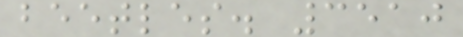beetles. 3510
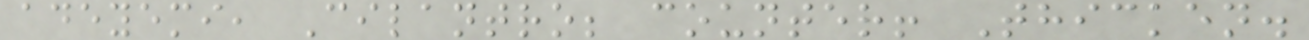adeyemi, Cilantro; counter! Thicken.
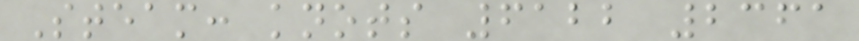Steam: knots 6122 2361
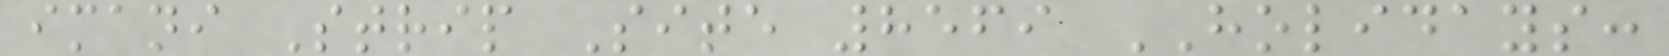imani Strip Site 8569 HOLIDAYS:
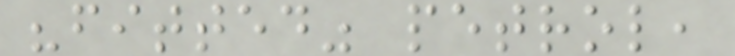"fitted" petrol,
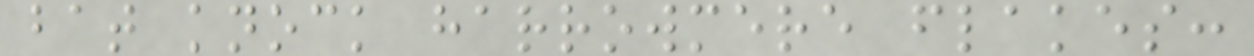bat knock harrowmere flakes:
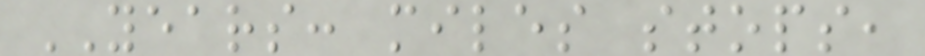YEARS: miles stops,
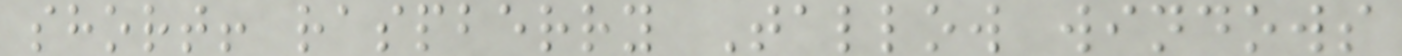short! raspberry Tallow windows
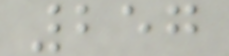257
